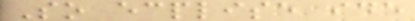So ecplise ide
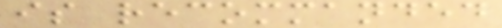is recommanded
